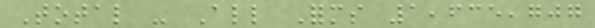Total - All Forms 1,635,707
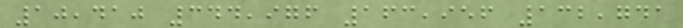10,410 344,976 163,956 132,741
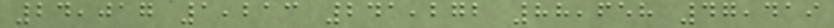24,017 1,213 241,272 88,658 47,419
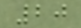20
